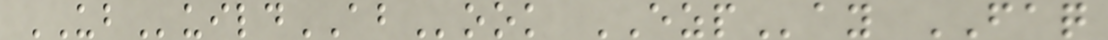UBuildABook EZPay FAQ
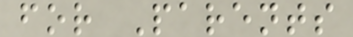for Parents
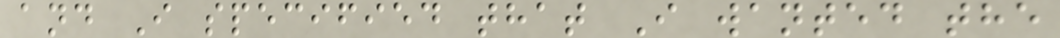and I specified that I wanted the
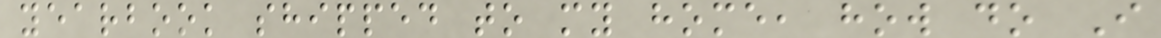yearbook shipped to my home, how do I
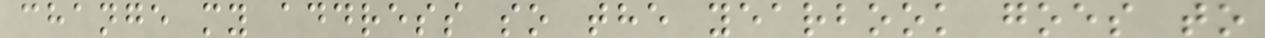change my address so the yearbook goes to
